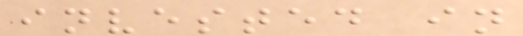invested in
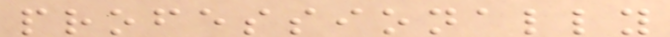professionally
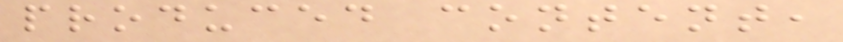produced content,
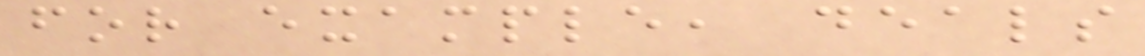for example, deals
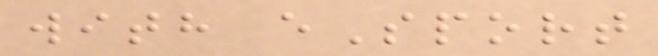with eSport
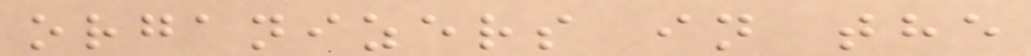organizers in the
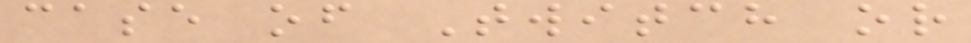case of Twitch or
